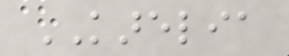KARELIA
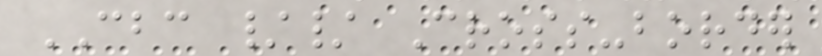CBC // Cross-border
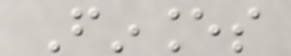Finances
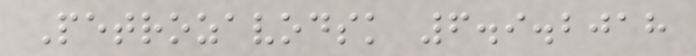Petrozavodsk 6.9.2018
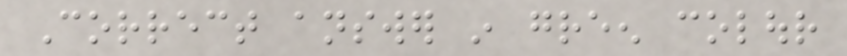Correct answer in green colour
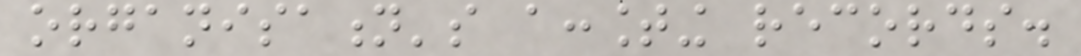organisation's accounting records.
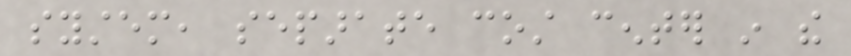system, separate cost center in the
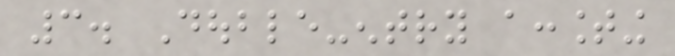3. Double-entry accounting
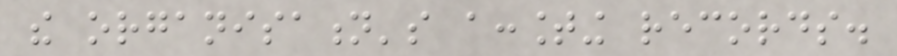the organisation's accounting records.
